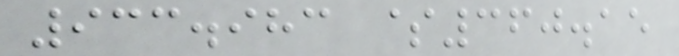933.983 $360.15
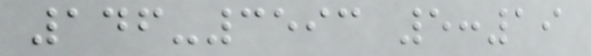146-3593 5:19
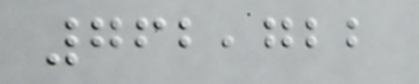762,722
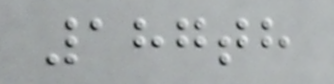187th
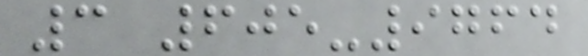3 605-9764
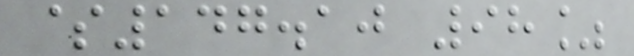$147.10 98%
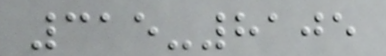315-8105
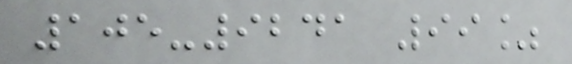105-9241 99%
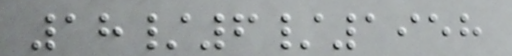18/6/1958
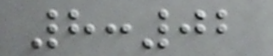8:02
